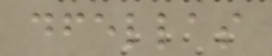dfellas
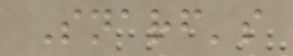Snarf's
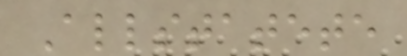Allstatete
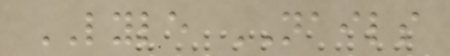LYLE NAILS
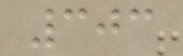303
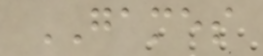GAMES
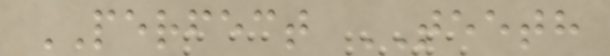PERFECT TEETH
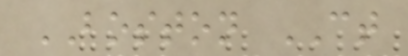BOSTON CT
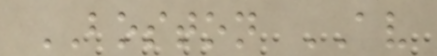BOSTON AV
